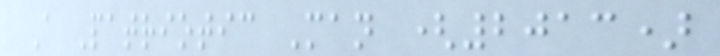A Patriotic Man (2013)
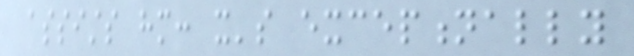assists him: it's exceptionally
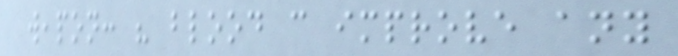weapon: his blood can improve any
